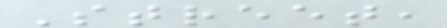Street,
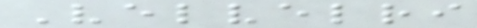Velvelri
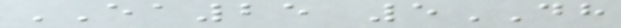EA25 5DH
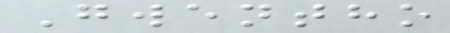Gwentho
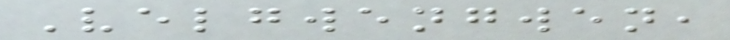Velgwengwen,
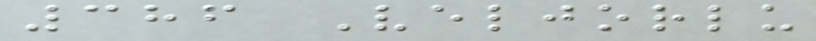386 Veljorlu
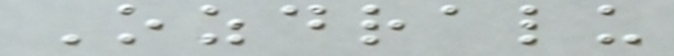Ozdralu
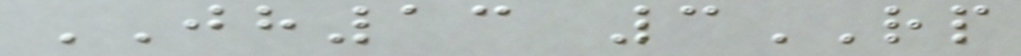JH13 3RP
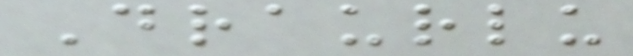Draurlu
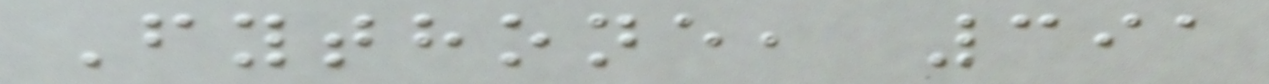Fythone, 391
